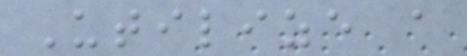Utilize a
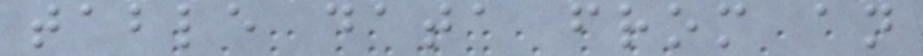table data from an
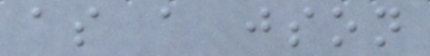as a json
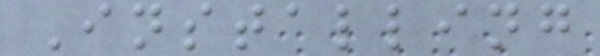Installing
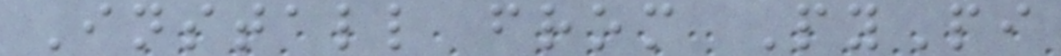Install from PyPi
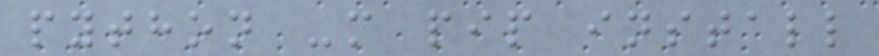python -m pip install
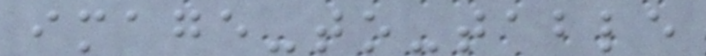image-to-table
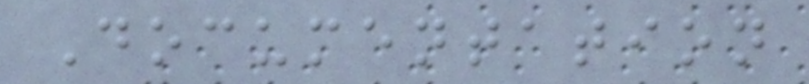Documentation
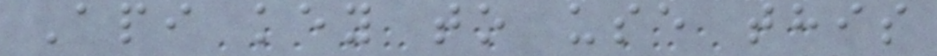Api key to use this
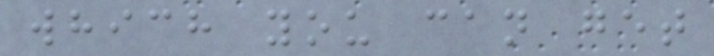which you can get
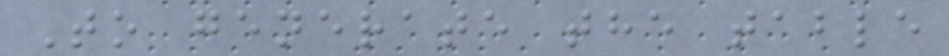To generate the table
